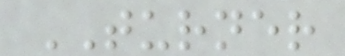TURNER
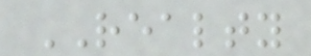REALTY
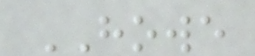HOWE
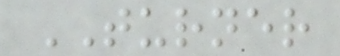TURNER
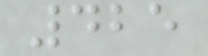425
